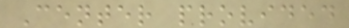Center provided
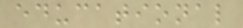educational
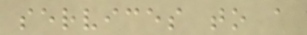services to a
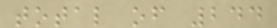total of 244
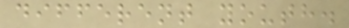different youth.
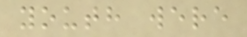youth were
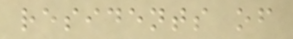residents of
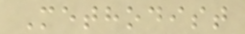Methodist
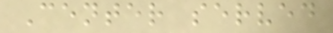Center served
